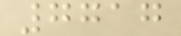7717
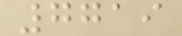7719
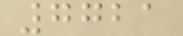7721
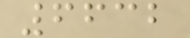6632
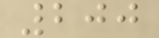200
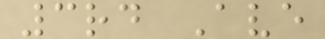3rd Ave
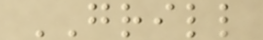GRILL
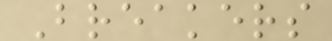Breakers
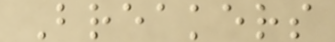Breakers
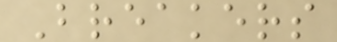Breakers
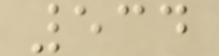534
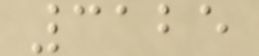3125
